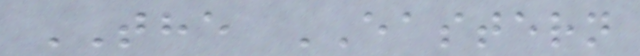THE EASTERN
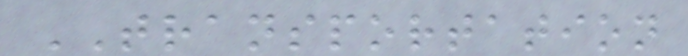TRANSPORTATION
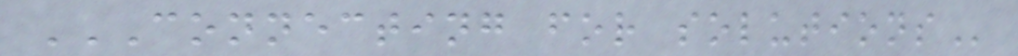CONNECTING FOR SOLUTIONS
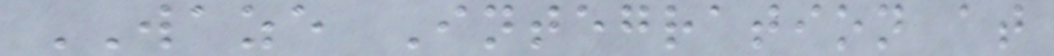WAZE Integration at
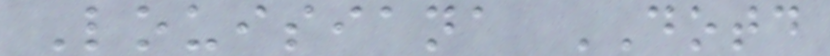Louisiana DOTD
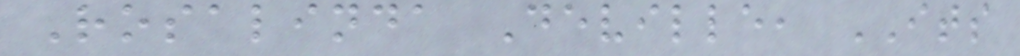Rosalinda Deville, ITS
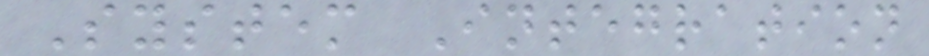System Integration
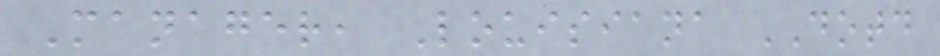Manager, Louisiana DOTD
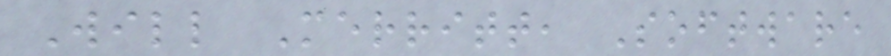Will Merritt, Software
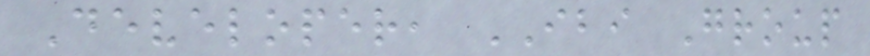Developer, IBI Group
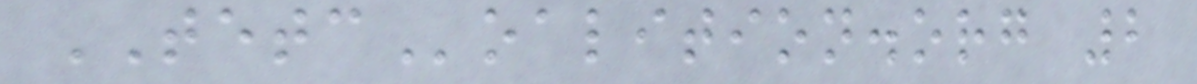TETCoalition.org 2
